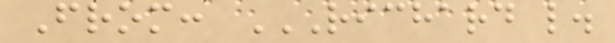From: RICHARD L.
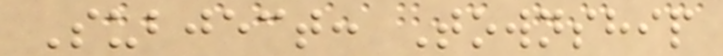Subject: Township
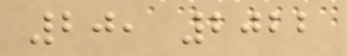20, 2022
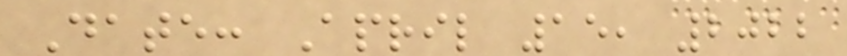Date: April 15, 2022
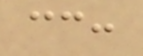cc:
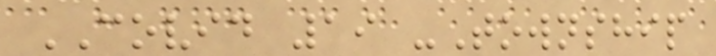COVID 19 -Township
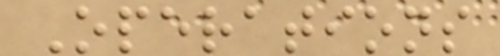Operations
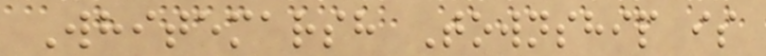Whitemarsh Township is
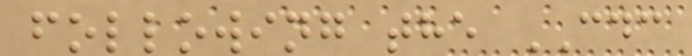following the CDC
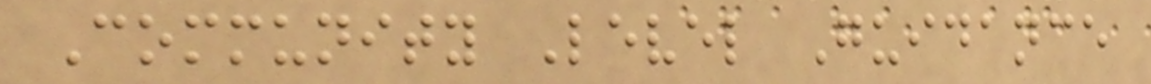Community Level Guidance
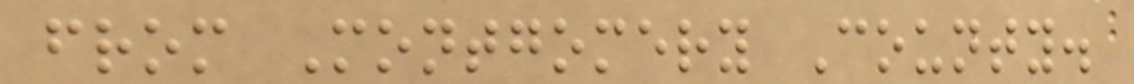from Montgomery County.
